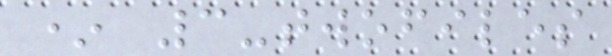* 3-twofiles
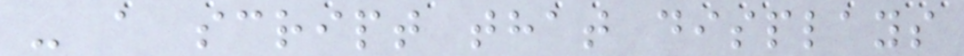- a script that displays
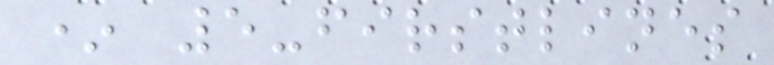* 5-firstlines
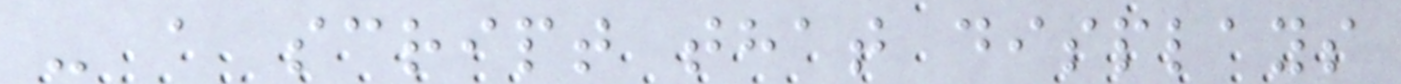- a script that displays
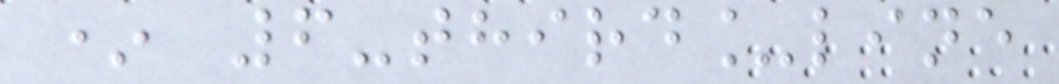* 6-third_line
